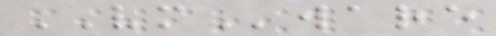VMware
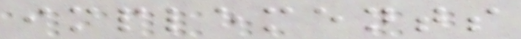implements
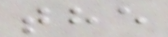the
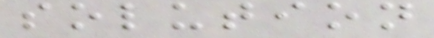solution
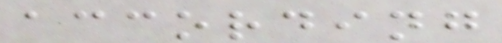according
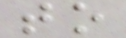to
